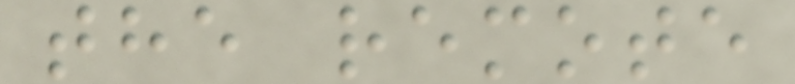the remote
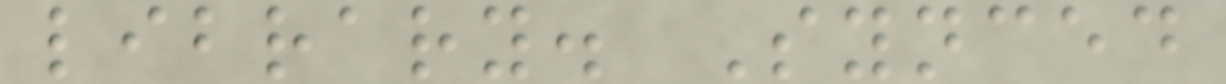library. Synced
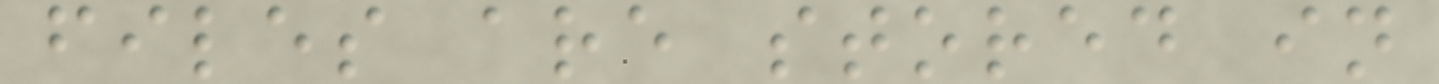files are stored in
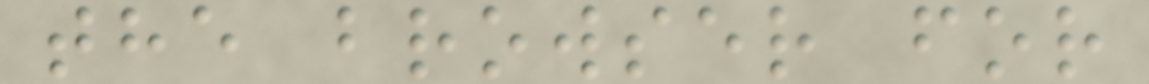the browser for
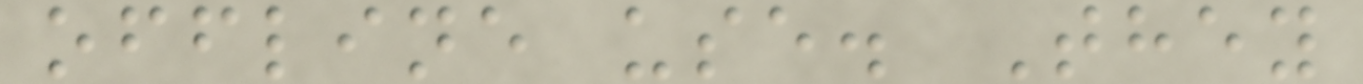offline use. They
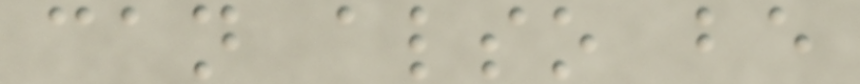can also be
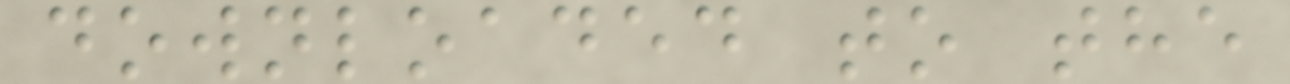downloaded to the
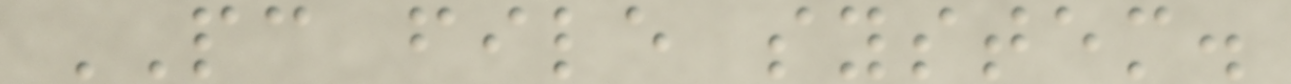PC file system.
